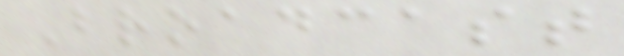Broadcast
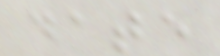date
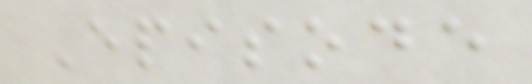Episode
